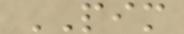PIM
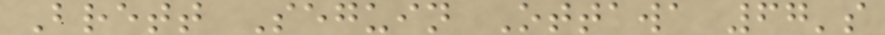Brett Seguin Ottawa 67's
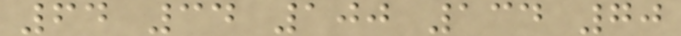64 34 100 134 70
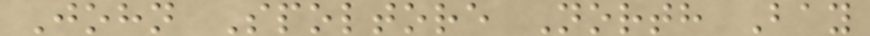John Spoltore North Bay
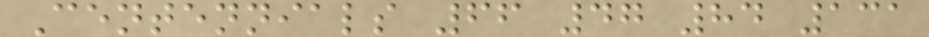Centennials 66 47 84 131
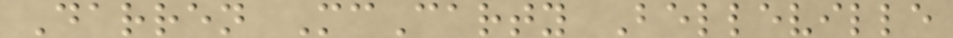Darren McCarty Belleville
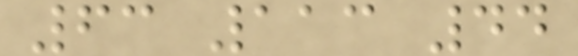63 113 44
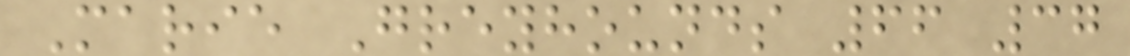Marie Greyhounds 66 37
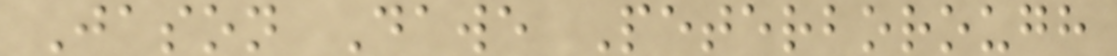Jason Dawe Peterborough
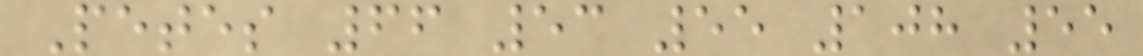Petes 66 53 55 108 55
